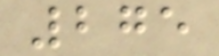275
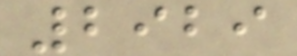2929
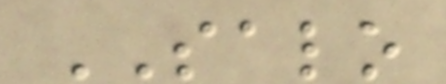SALO
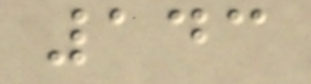143
